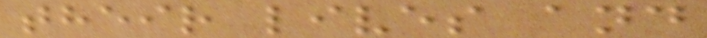their lives and
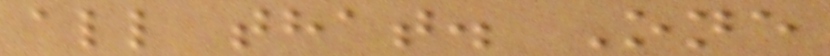all that. One
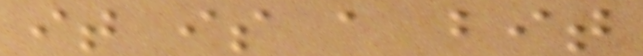it is a bit
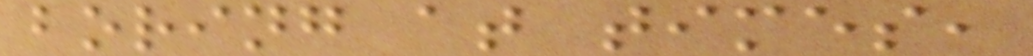boring at times,
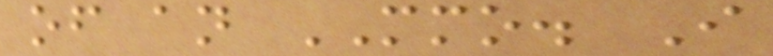of an MMO. I
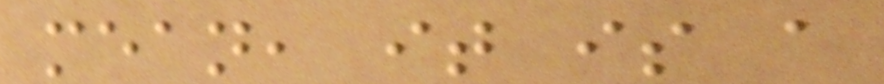mean, it is a
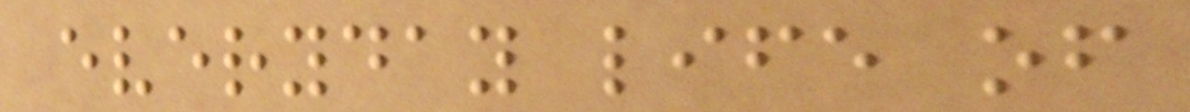everyday life of
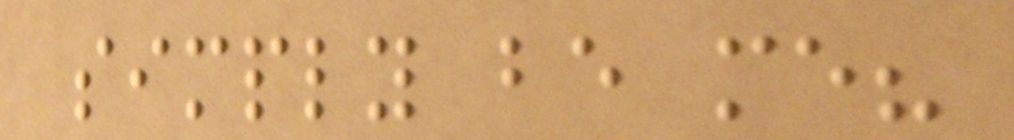simply be me?
